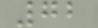72
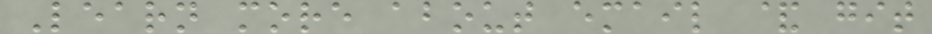Learn more about email & git
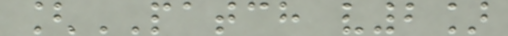[PATCH v2]
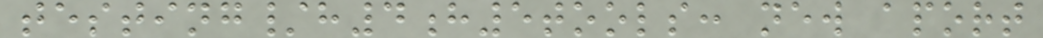testing/h4h5tools: new aport
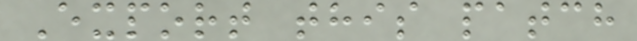Export this patch
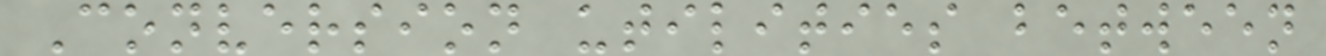Conversion utilities between
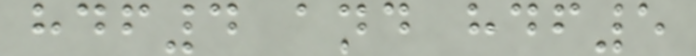hdf4 and hdf5
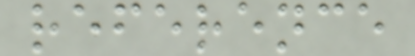reference
